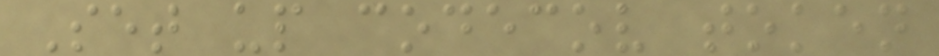Set up codecov token
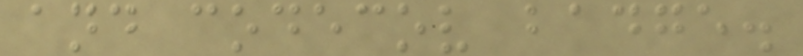and codecov badge.
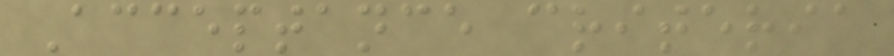Acceptance criteria
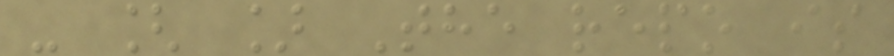- [ ] The repo is
